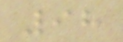98
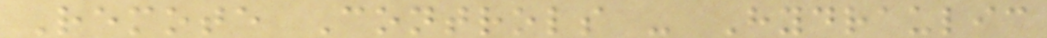Remote Controls - Hydraulic
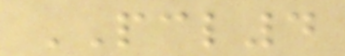PCL4
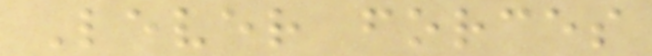Lever forces
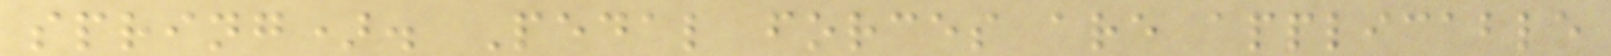spring). Pedal forces are applicable
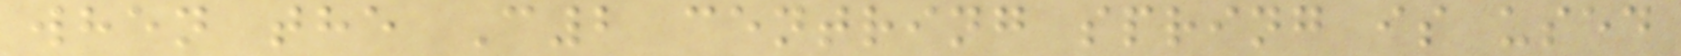when the C2 centring spring is used
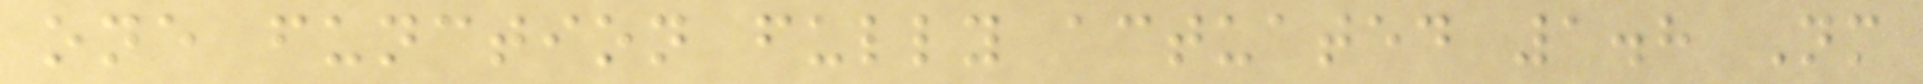one function fully actuated 1.8 Nm
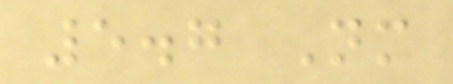5.7 Nm
